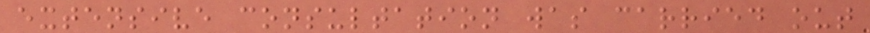extensive consultation was carried out
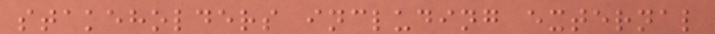stakeholders including external
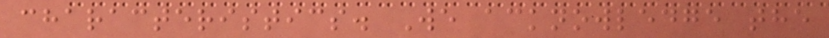characteristics. We acknowledge the
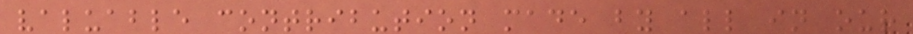valuable contribution made by all in our
